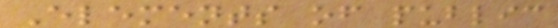Elements of public
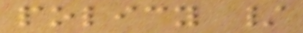policy /
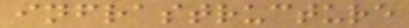infrastructure
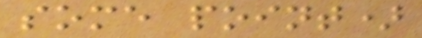some point)
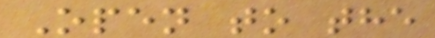Open to the
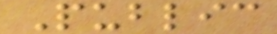Public
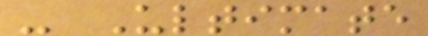- Ultimate
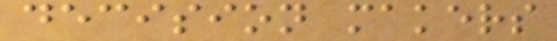decision makers
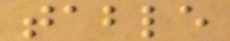table
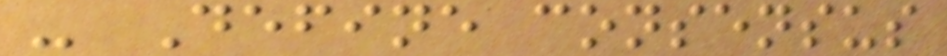- Define consensus
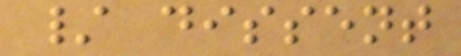/ dissent
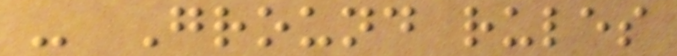- Ground rules
